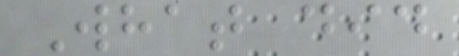What did
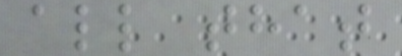all that
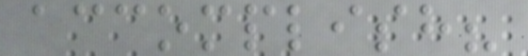accomplish?
